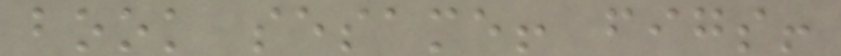book sesame! figs!
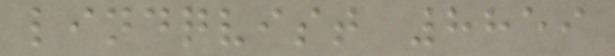lindqvist 8859
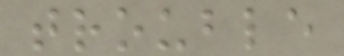trouble
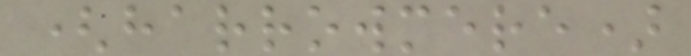(harrowmere)
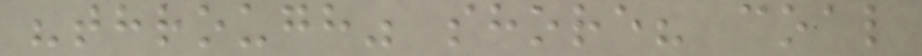"through" shore? coal
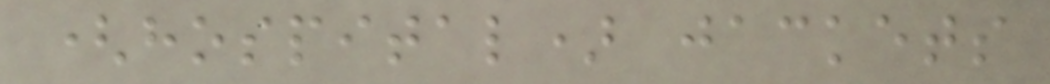(hospital) jackets
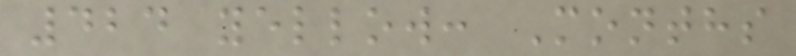424 yellow: Months
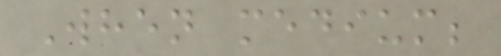When medium;
